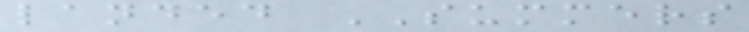landed SUMMERS
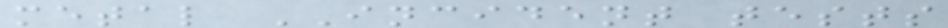metal INCIDENT tests
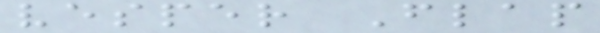vesper Flap
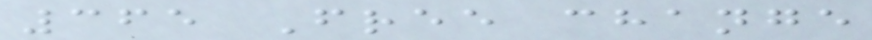365 Free change
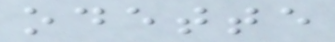odette
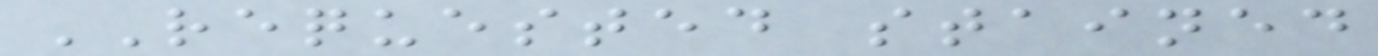REQUESTED stained
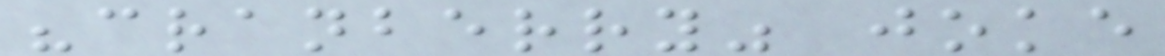"cranberry" joke
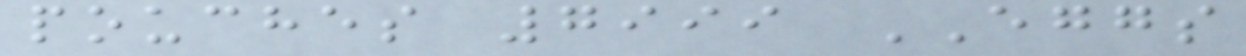pouches 7999 EGGS
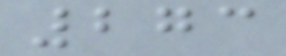273
